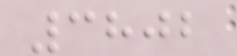3802
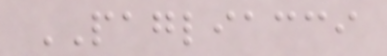PAGLIACCI
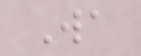Wa
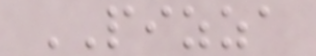PIZZA
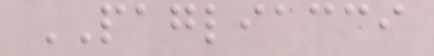PAGLIACCI
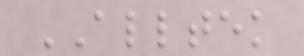ALLTEK
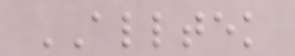ALLTEK
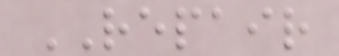REPAIR
